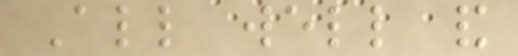All well and
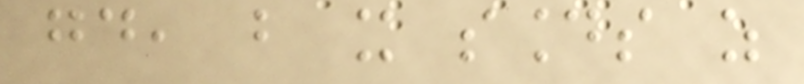good, but it sounds as
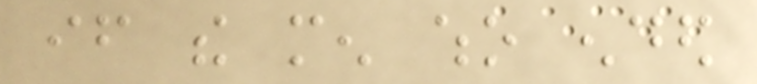if the men who ended
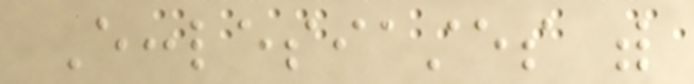Ecclesiastes with
